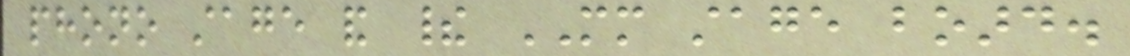phono stage and their MM stage board.
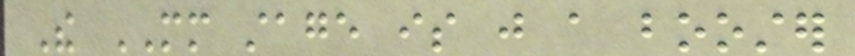The MM stage is just a booster
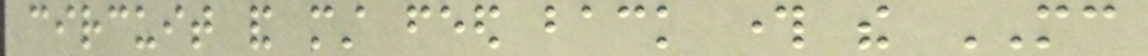circuit and must feed back through the MC
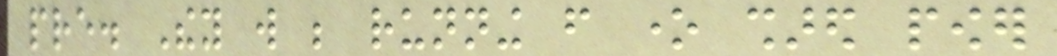pre. They will be running from one shared power
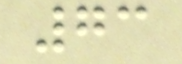73
